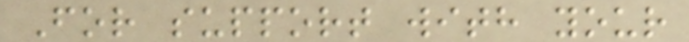For support with your
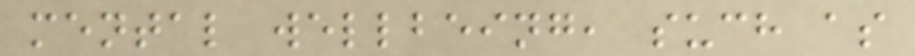mental wellbeing, such as
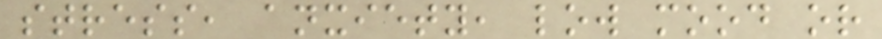stress, anxiety, low mood or
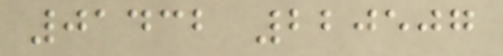01432 220507
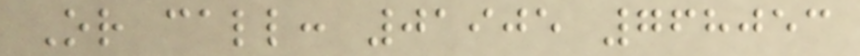Or call: 01905 768053
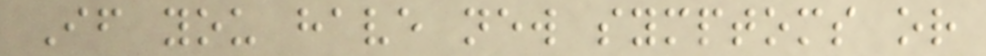If you have new symptoms or
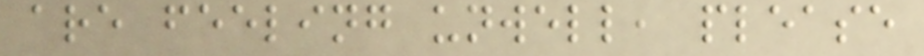are feeling unwell, please
